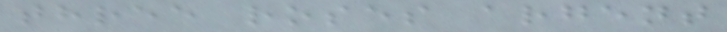three roses argent
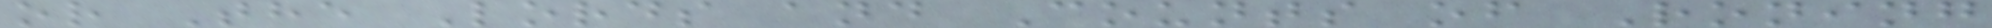or The Lords and Counts of Roning
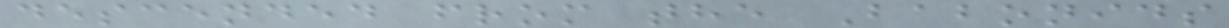descended from the Babonids
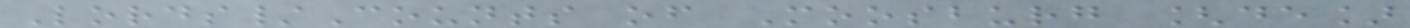Lords/Counts of Moosburg [de]
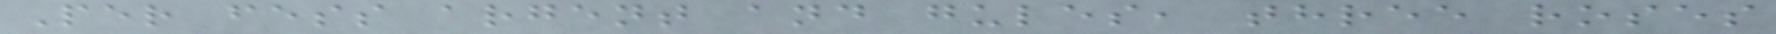Per fess argent and gules, three roses
